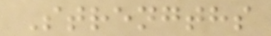Strengths
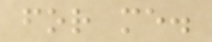for me.
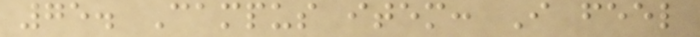75. Campus item: I feel
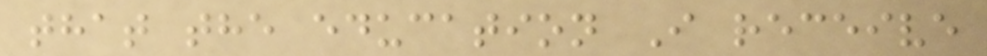that the education I receive
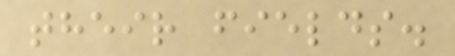their fields.
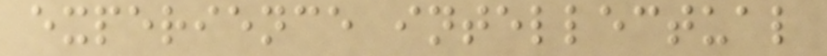experience intellectual
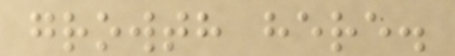growth here.
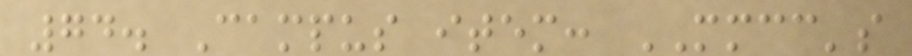74. Campus item: MMCC's
